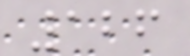126
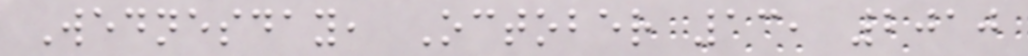Wednesday, October 13, 2010
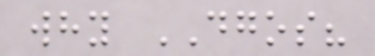why DGOS?
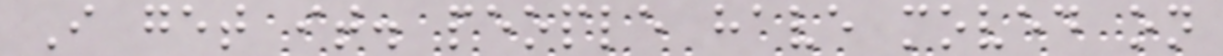I get it. people have moved on
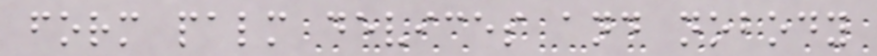form palm devices and nobody
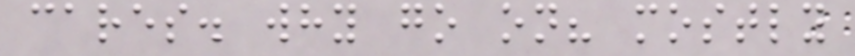cares. why go on? mostly
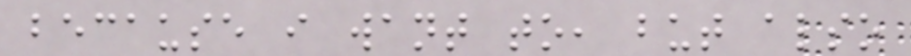because i want to, but also
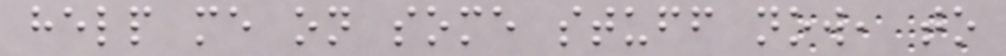help me on some stuff now, to
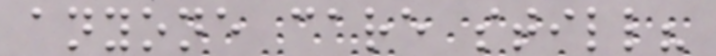anyone care still?
